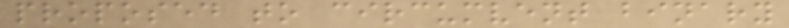proposed to circumvent binary
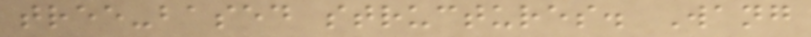tree-based structures. Wang
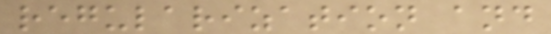regularization and
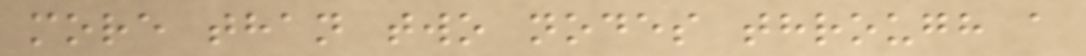more than two nodes through a
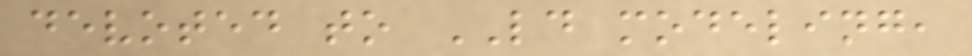devoted to LD modeling,
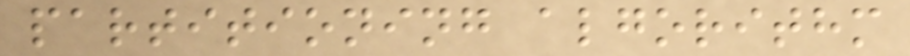partitioning algorithm
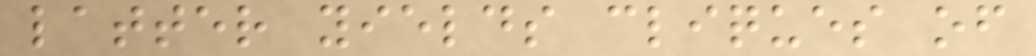latter yields cliques of
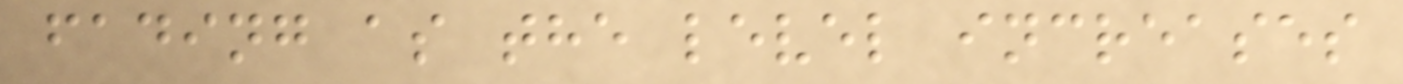fading as the level increases
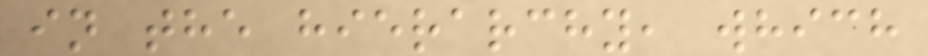in the hierarchy, which
